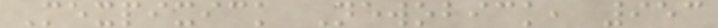Mexpixick Newobick, 953
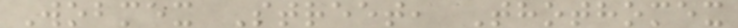Wobmex Street, Thothomex
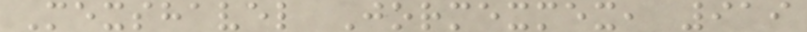Mexshavel Jormexmex, 919
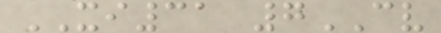XI31 7CV
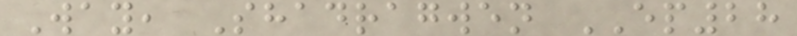Way, Shadragwen EP28
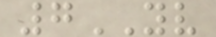7YV
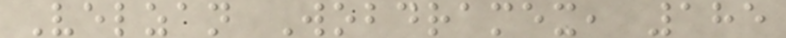Velzan Wobdramex, 185
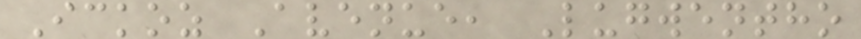Ickoz Avenue, Lugwentho
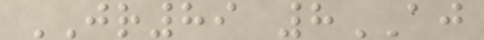JR89 8AJ
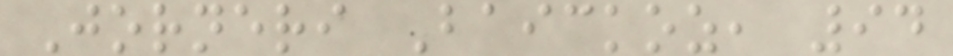Jorneri Baickoz, 94
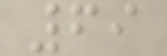69
